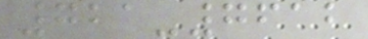721-7612
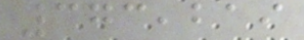373,219
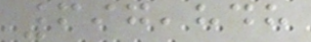697,848
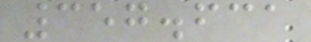357.631
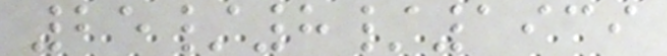25/8/1939
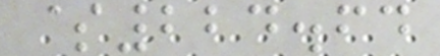$224.64
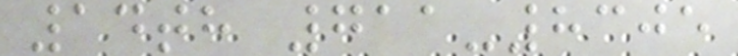14th 711-8305
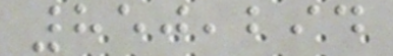850,294
